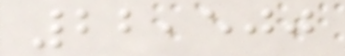22,500
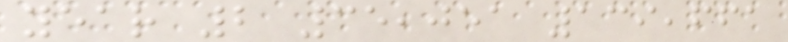year 2 35,051 139,661
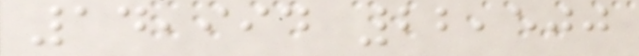14,994 22,500
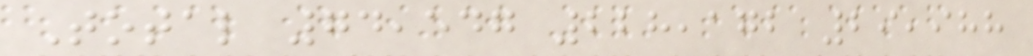Total 74,547 228,172 29,988
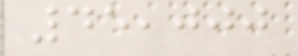45,000
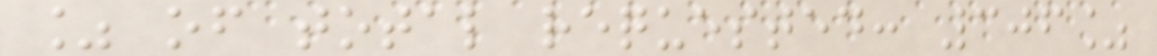% of total requested: 306%
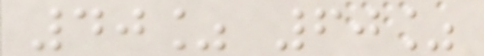40% 60%
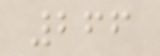266
